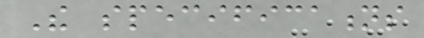The specifications
